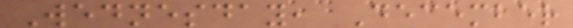Wednesday, December
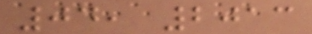04, 2013
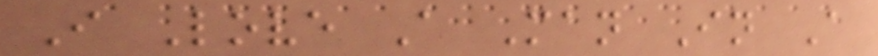I Love A Man In A
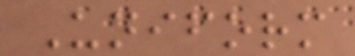Uniform
